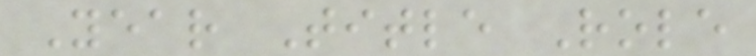Year Title Role
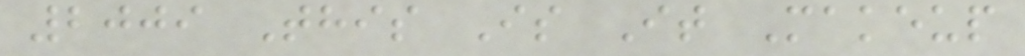2009 This Is It Makeup
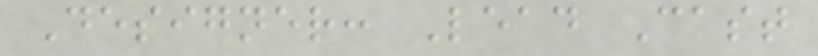Designer: Lead Cast
